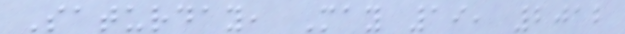Saturday, May 19, 2012
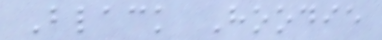Black Hoodie
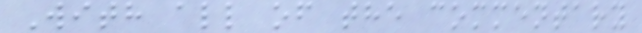With all of the commentary
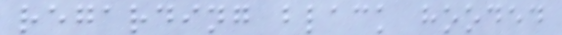regarding black hooded
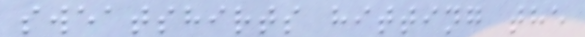sweatshirts hitting the
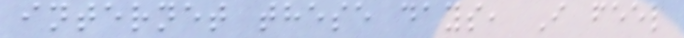internet these days, I feel
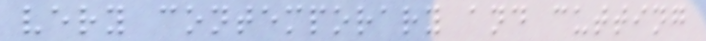very contemporary and cutting
